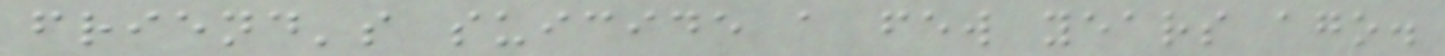friend's suicide a few years ago.
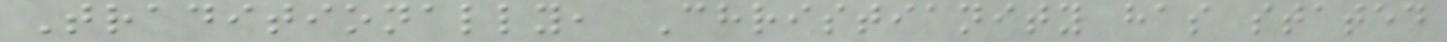Traditionally, Christianity has stated
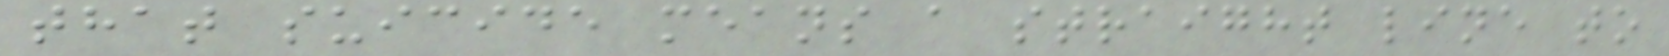that suicide means a straight line to
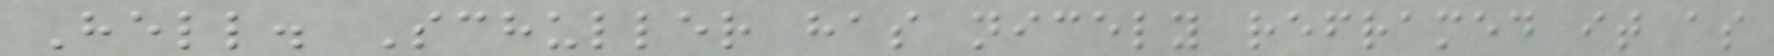Hell. Schuller has nicely reframed it as
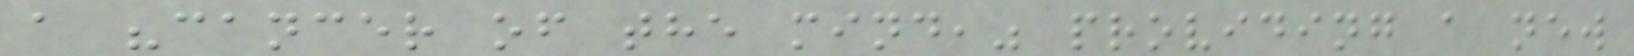a "cancer of the mind," providing a new
